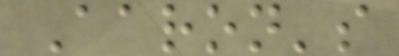Aaron's
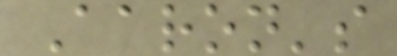Aaron's
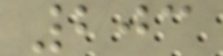203
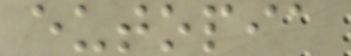eutopia
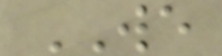WE
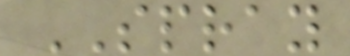SPRAY
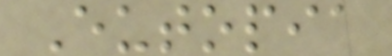Eutopia
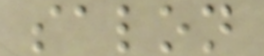salon
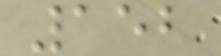152
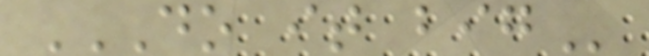DO IT BIG
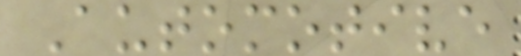Automotive
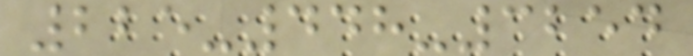225-448-3254
